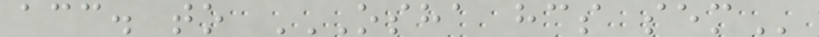acc. to OSHA HCS SEM
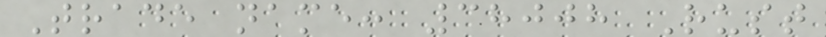Trade name: 38008 Rust
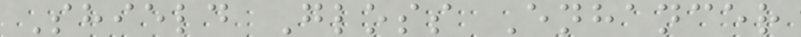Shield Gloss Enhancer
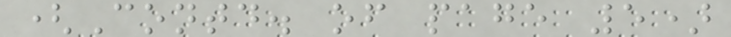(Contd. of page 5)
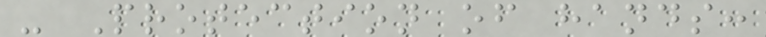- Protection of hands:
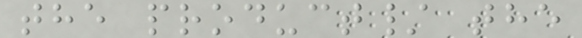the product/ the
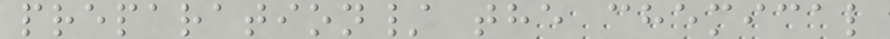preparation/ the chemical
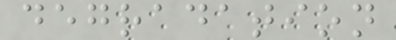degradation
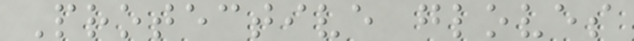Protective gloves
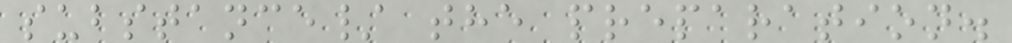substance/ the preparation.
